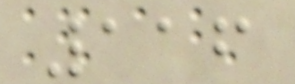116
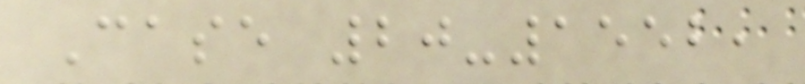Case 20-1552,
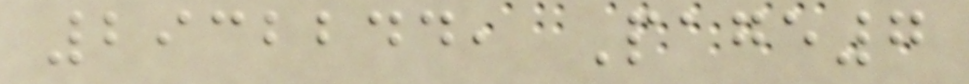2932244, Page7
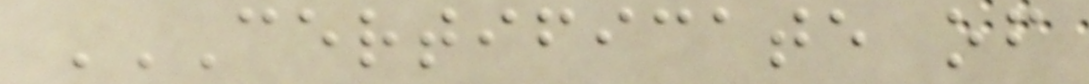CERTIFICATE OF
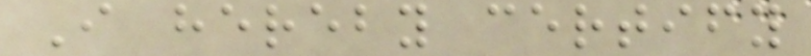I hereby certify
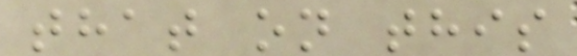that on this
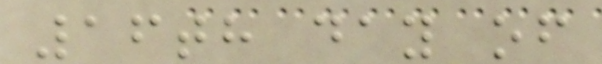16th day of
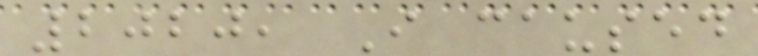2020, I caused
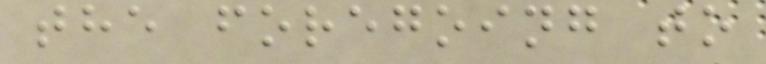the foregoing to
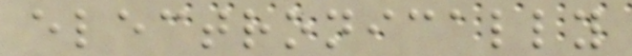electronically
